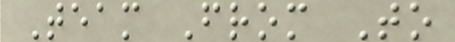Team From To
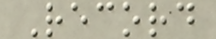Record
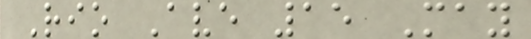Rio Ave 15 May
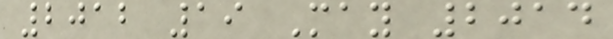2012 19 May 2014
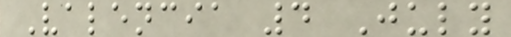Valencia 4 July
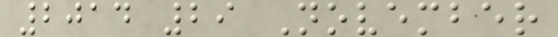2014 29 November
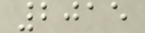2015
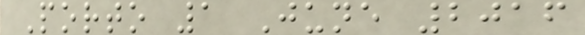Porto 1 June 2016
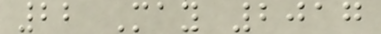22 May 2017
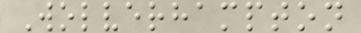Wolverhampton
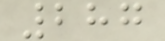287
